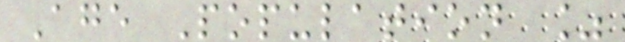Age Population %
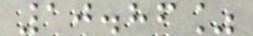10.86%
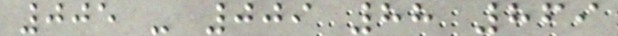005 - 009 88 869
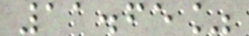11.65%
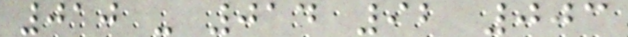010 - 014 92 003
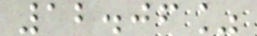12.06%
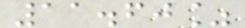11.60%
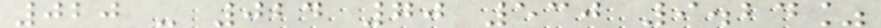020 - 024 70 530 9.24%
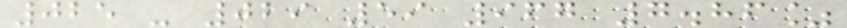025 - 029 59 967 7.86%
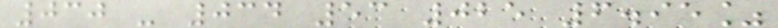030 - 034 53 025 6.95%
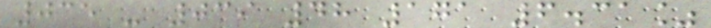035 - 039 48 171 6.31%
